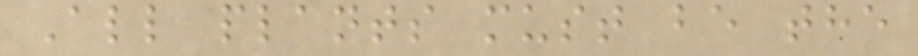All plants must be the
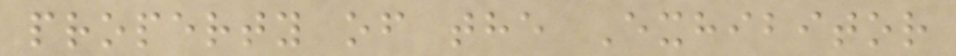property of the Exhibitor
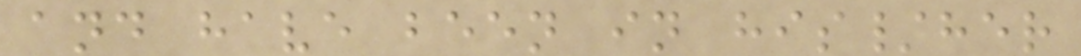and have been in his/her
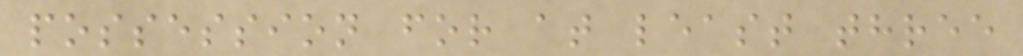possession for at least three
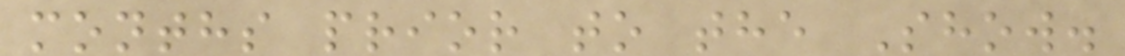months prior to the Show.
